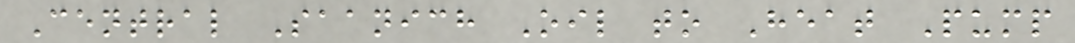Central Saanich Oil to Heat Pump
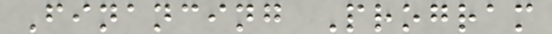Financing Program
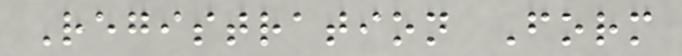Registration Form
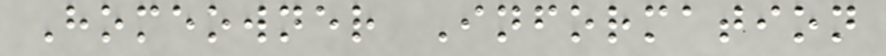Homeowner Information
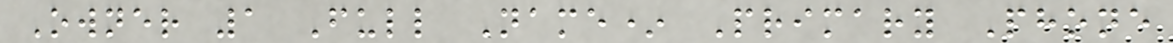Owner 1 Full Name* Primary Phone
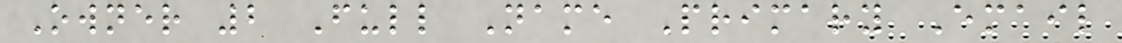Owner 2 Full Name Primary Email
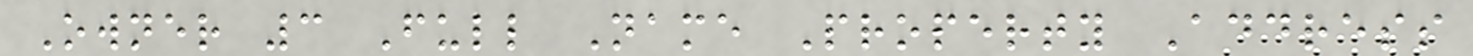Owner 3 Full Name Property Address
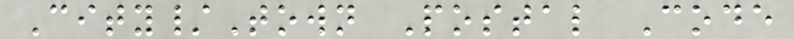City/Town Postal Code
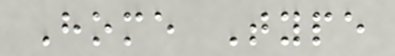Home Type
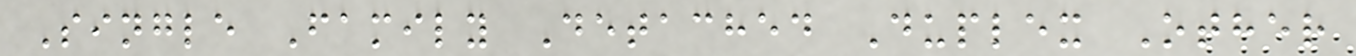Single Family Detached Duplex Other
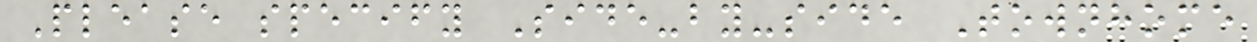Please specify Side-by-side Townhome
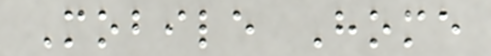Mobile Home
